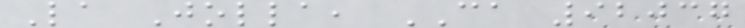La Jolla, CA 92037
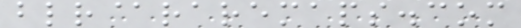blr@raremaps.com
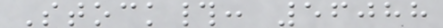Stock#: 56088
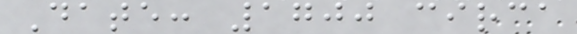Date: 1700 circa
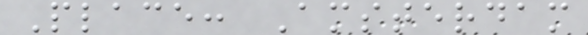Place: Amsterdam
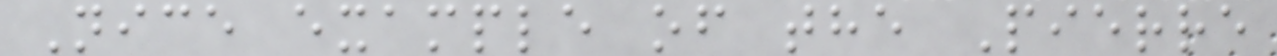Nice example of the Pierre
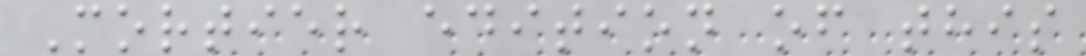Mortier edition of this
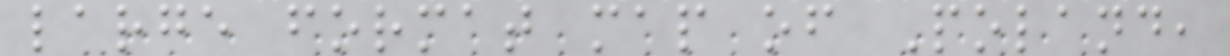large format map of Poland,
